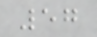57
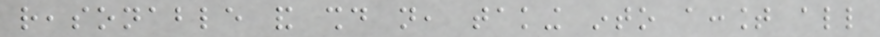reasonable and should not, taking into account all
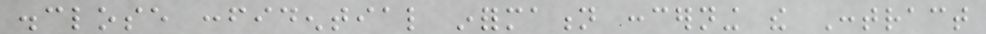disclose confidential information concerning the Contract
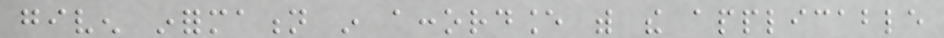given information in accordance with the applicable
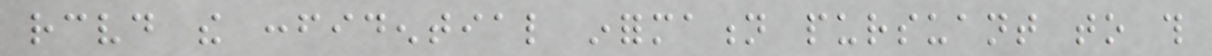received the confidential information pursuant to this
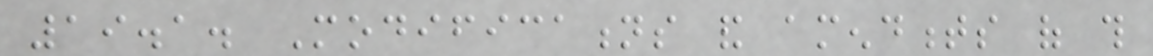19.1. Modifications and amendments of this
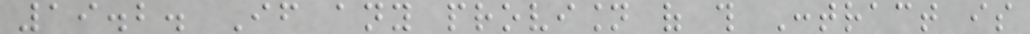19.2. If any provision of this Contract is
